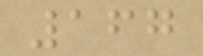167
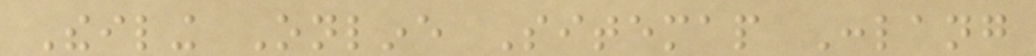Theiling Online Sitemap Conlang
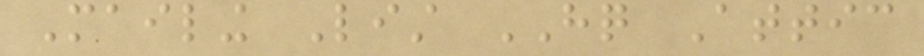Mailing List HQ Attic
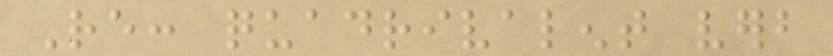Re: quadrivalent verb
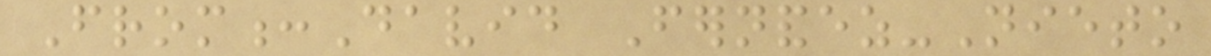From:David Fernandez-Nieto
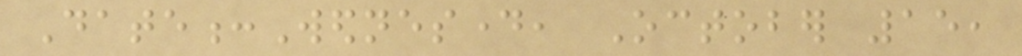Date:Wednesday, October 15,
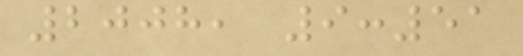2008, 9:51
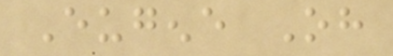Eugene Oh
